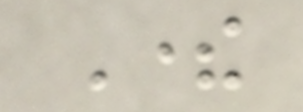There
